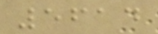5614
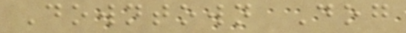Downtown Dog
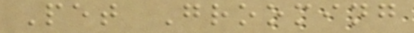Pet Grooming
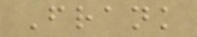Frank
